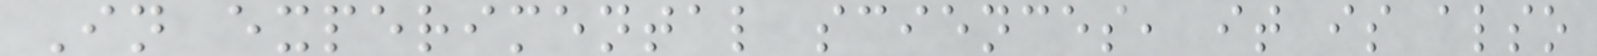In experimental sciences, it is also
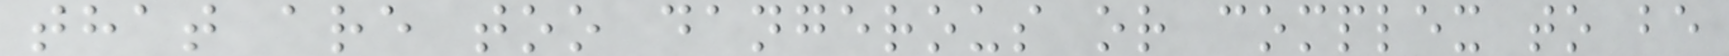that are too dangerous or complex to be
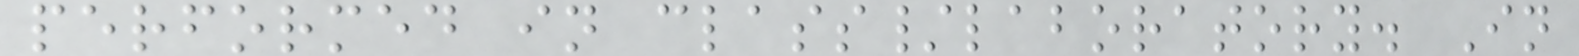performed in class/laboratory. In
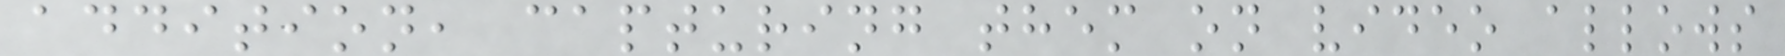addition, capturing them on video allows
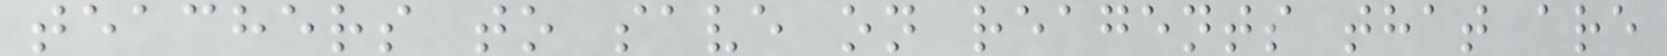teachers to save on reagents that are
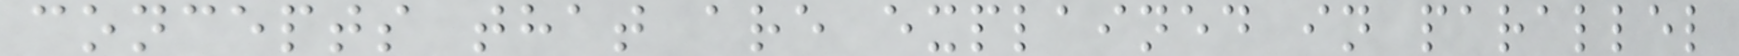concepts that are explained in parallel
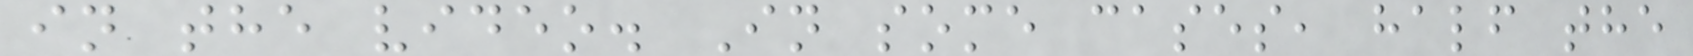in the video. In some cases, half the
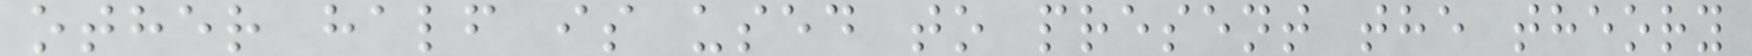other half is used to present the theory
